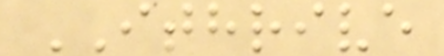ITHRIVE
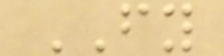FY
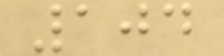104
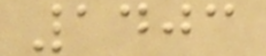1403
